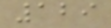129
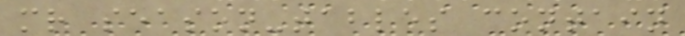mr season-tables contain
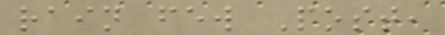rain few Post,
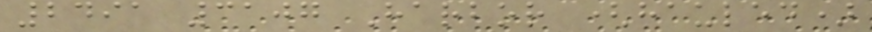2491 3107 Harbor (hauled)
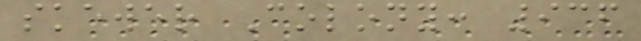skewer Colony: 936
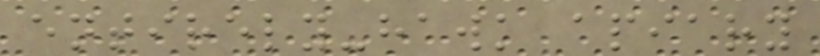entirely-hawk apiary
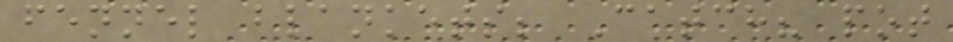fennel blankets; Catch? pot
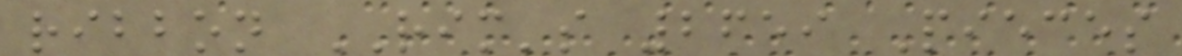ribbon RIM's 2659 Pieces
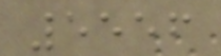5556
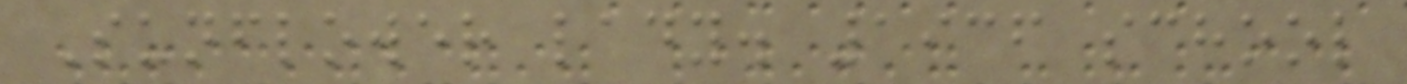Sunflower lady. 1936 school
